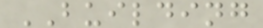BUILDING
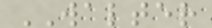WALTER
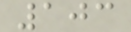103
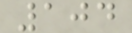104
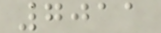7011
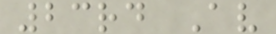23rd Av
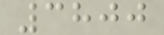3800
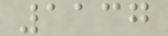1137
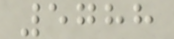5788
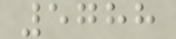5788
